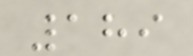189
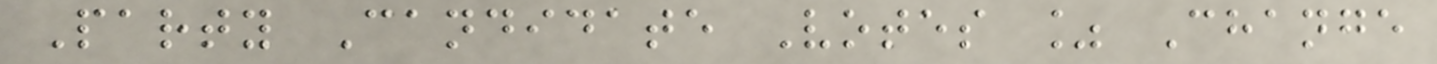Party Candidate Votes % Change
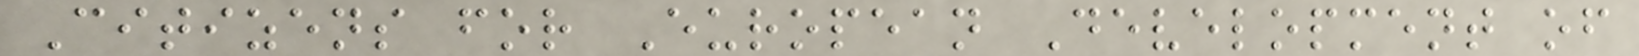Citizens for European Development of
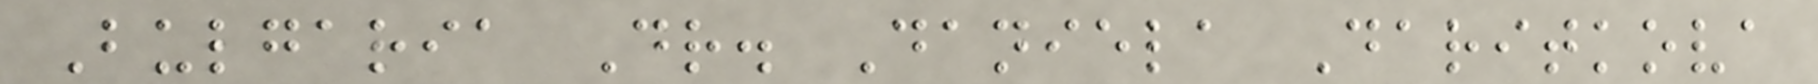Bulgaria Dr. Daniela Daritkova
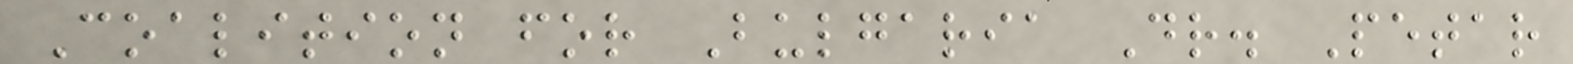Coalition for Bulgaria Dr. Petar
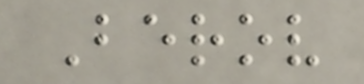Berov
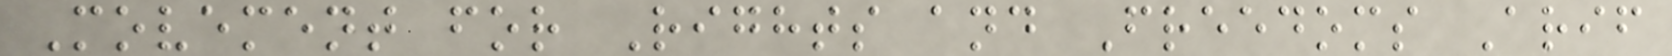Movement for Rights and Freedoms Arif
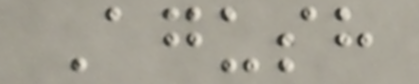Agush
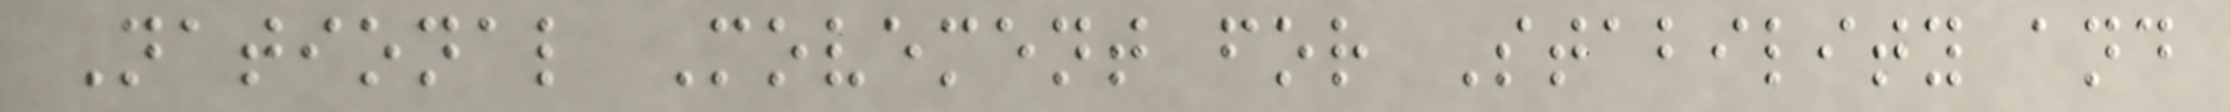National Movement for Stability and
